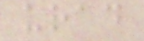urad
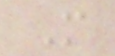M
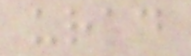urad
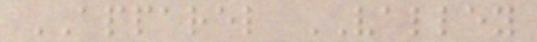APPAREL VALLEY
